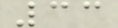33
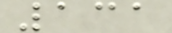131
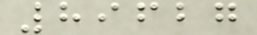89627
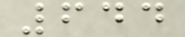644
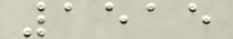1515
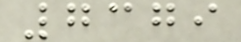7379
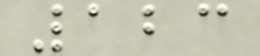123
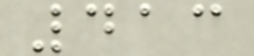413
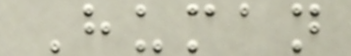Human
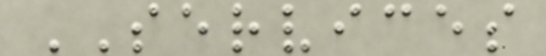SERVICES
